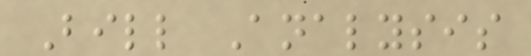Bill Analysis
